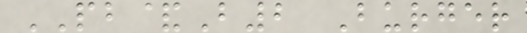PB&B2 Burger
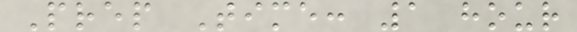Prep Time: 1 hour
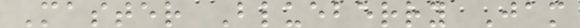Master Blueberry Jam
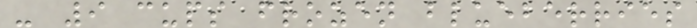- 9 cups frozen blueberries
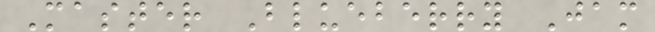Master Blueberry Jam
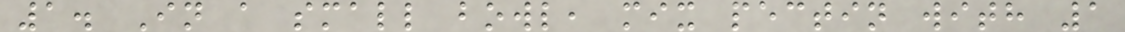1. In a small bowl, mix pectin with 1
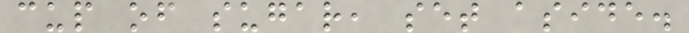cup of sugar, set aside.
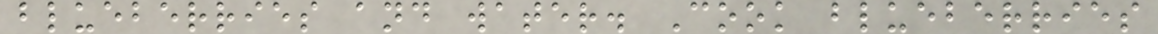blueberries and water. Cook blueberries
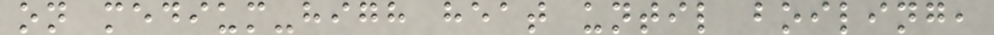on medium-high heat until boiling,
